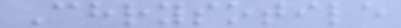Chrysotile
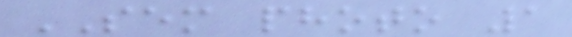SEM photo 1
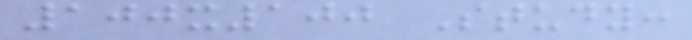100x100 Study:
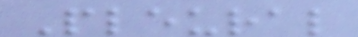Pleural
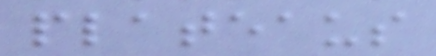plateaus
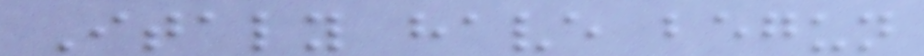Italy have begun
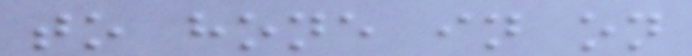to hone in on
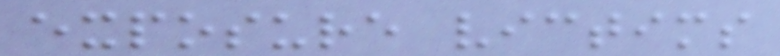exposure victims
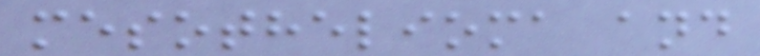mesothelioma and
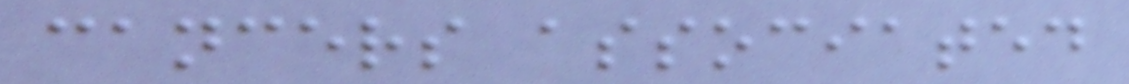cancers associated
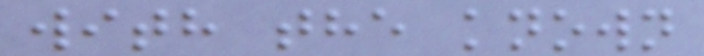with the known
